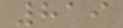819
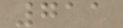711
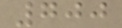700
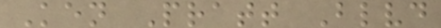Ken Pratt Blvd
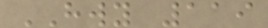HWY 119
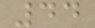44
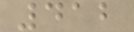412
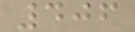406
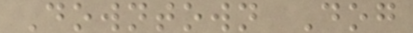Downtown Dog
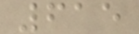615
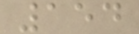154
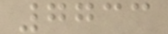7733
